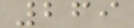269
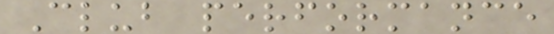Club performance
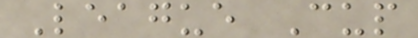League Cup
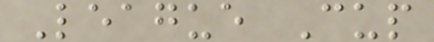League Cup
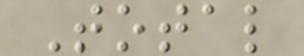Total
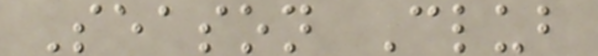Season Club
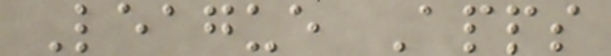League Apps
